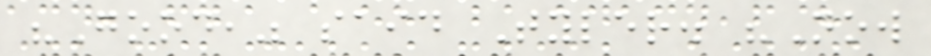"Good," said Tyler. "Now
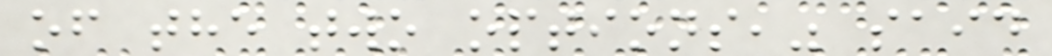of the two options," said
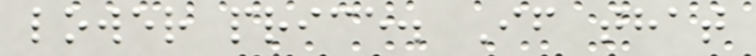lower price. If that
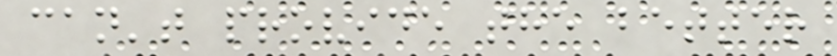can't provide the better
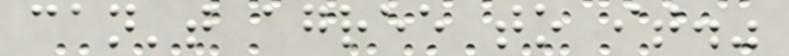can't agree to it."
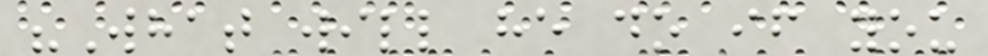"What will he do if you
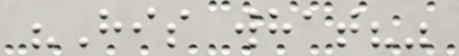"His what?"
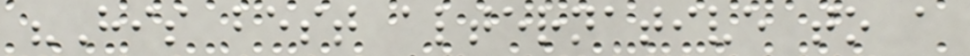"His best alternative to a
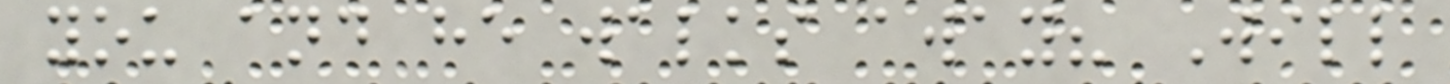you and he walks away? Will
